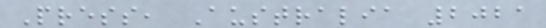Press, Australia 2021
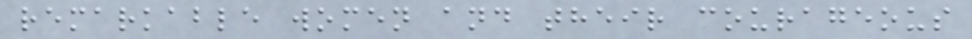remarkable women and their courageous
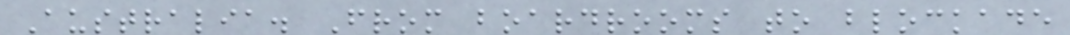Australia. From boardrooms to blockade
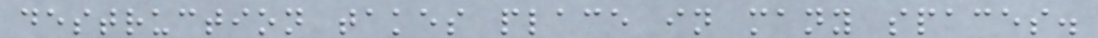destruction takes place in many spaces.
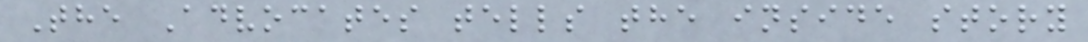The Advocates tells the inside story
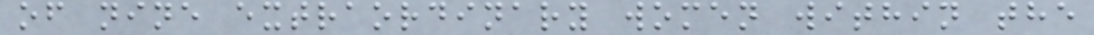of nine extraordinary women within the
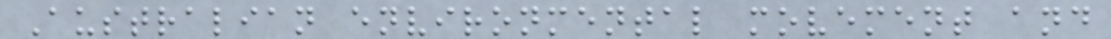Australian environmental movement and
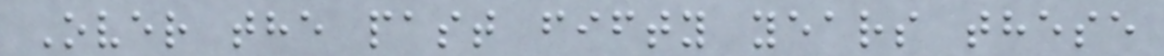Over the past fifty years these
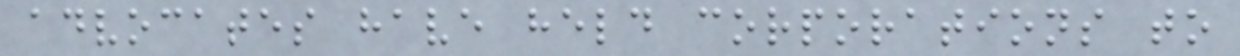advocates have held corporations to
